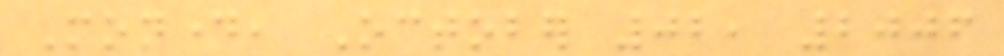Monday, October 02, 2006
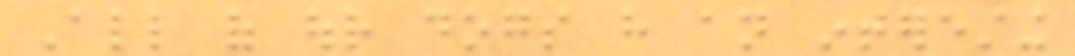All of our dogs have an interesting
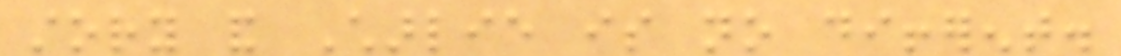story and Charlie is no different.
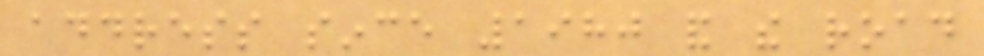address since 1980 and the road
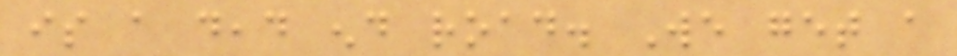is a dead end road. We get a
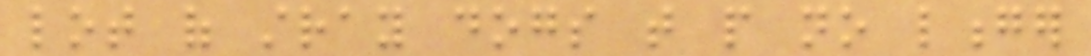lot of stray dogs that people no longer
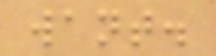want.
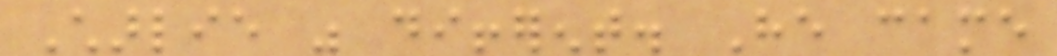Charlie was different. He came
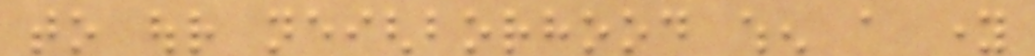to our neighborhood when a young
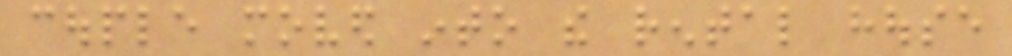couple moved into the rental house
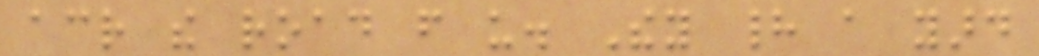across the road from us. They had a yard
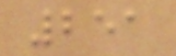251
